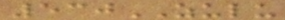530ZULU
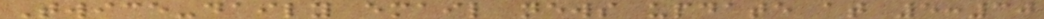Twice-daily email news update at 5:30
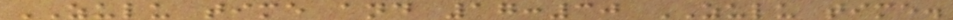ZULU time and 17:30 ZULU time.
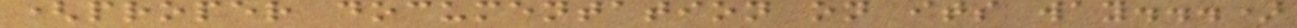(proper documentation on its way...)
